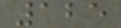125
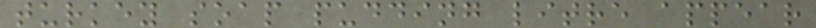turkey soap pudding litre appear
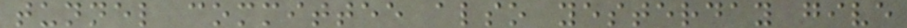tunnel committee also yesterday give
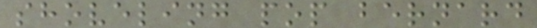shoveling pop bernard
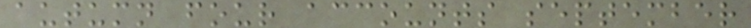autumn four accounts september
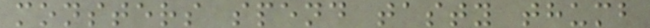monsters spend tasty thumb
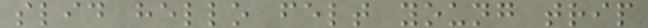slid hello felt young trip
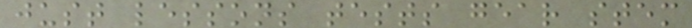just lessons tests gear stem
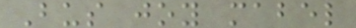Bus joy mabel
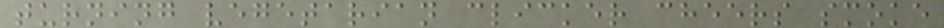turning vegetarian clicker cheers smoke
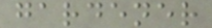gardener
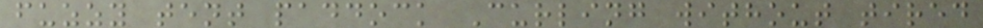fuzzy tent paddock Curling without tired
